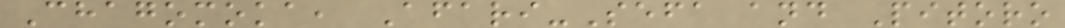Chagomoka, Afari-Sefa and Pitoro
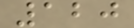120
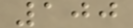100
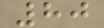80
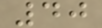40
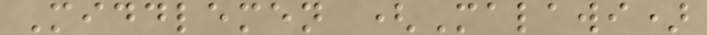Middlemen (Malawi)
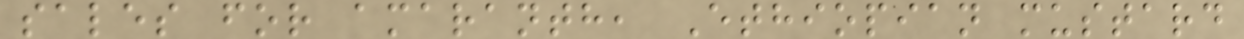sales for amaranth, Ethiopian mustard
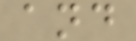and
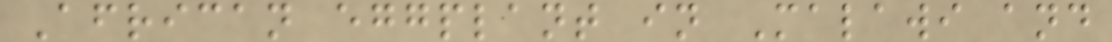African eggplant in Malawi and
